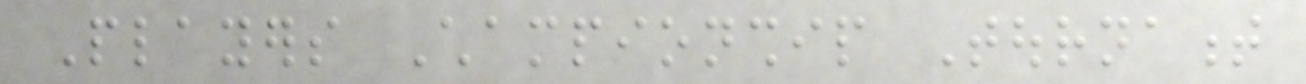Players Championship Tournament
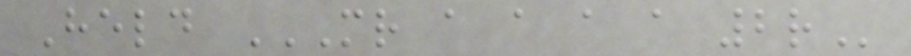Held MR A A A A 2R
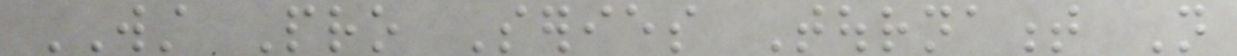WST Pro Series Tournament Not
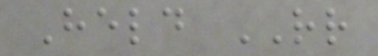Held RR
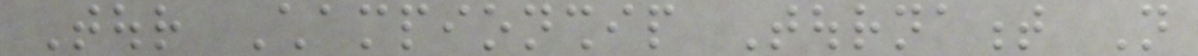Tour Championship Tournament Not
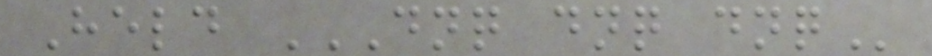Held DNQ DNQ DNQ
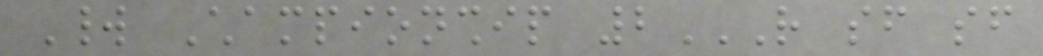World Championship 2R SF SF
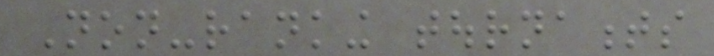Non-ranking tournaments
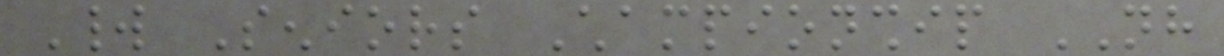World Seniors Championship NH
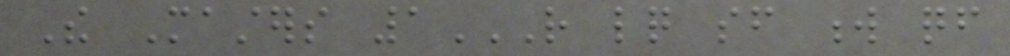The Masters 1R LQ SF W QF
